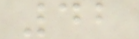42
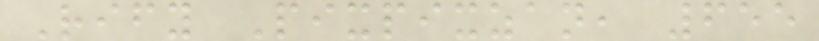Rify Pixpixzan, 655
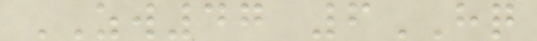ZW47 6HQ
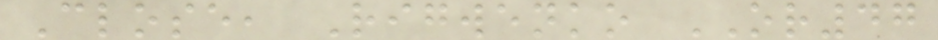Close, Rigwenko OR47
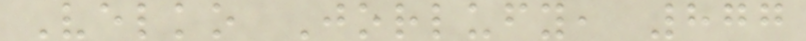Velko Jorlufy, 877
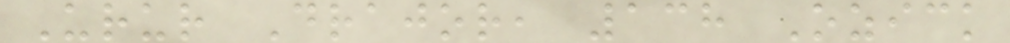Urur Drajor, 138 Ozick
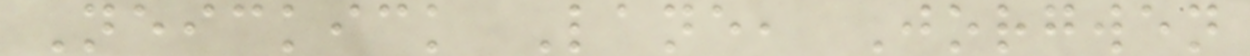Neickick Lane, Jorgwen
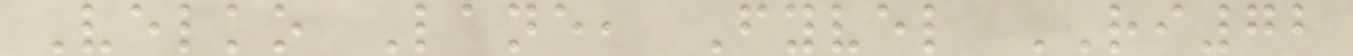Velko Lane, Fyvel RI72
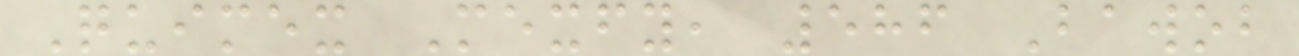Quimex Mexfy, 586 Bawob
